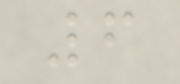6
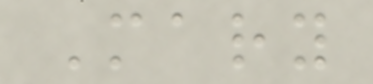Mary
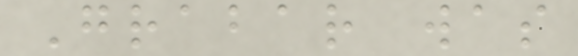Grabar was
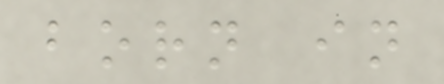born in
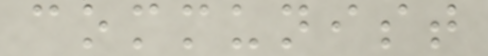communist
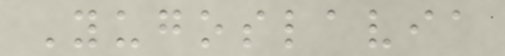Yugoslavia
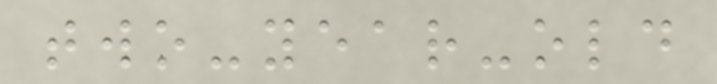two-year-old
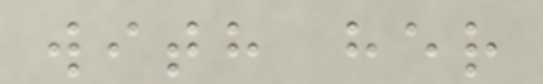with her
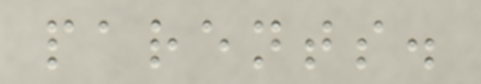parents.
